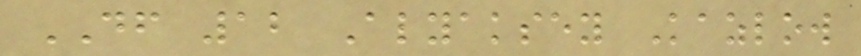DF 12 Alyaksey Kazlow
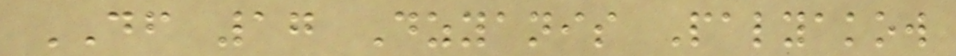DF 17 Dzyanis Palyakow
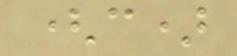(c)
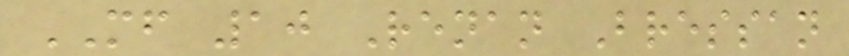MF 10 Renan Bressan
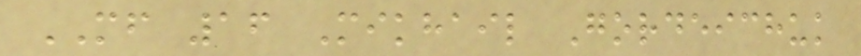MF 16 Mikhail Gordeichuk
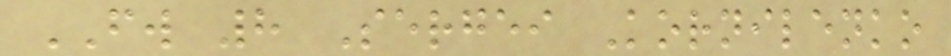FW 8 Sergei Kornilenko
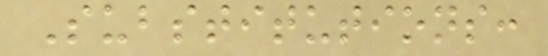Substitutions:
